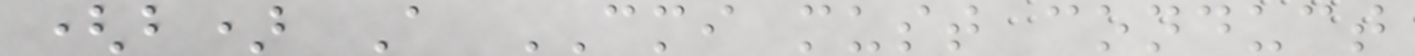(b) A CMI must conduct
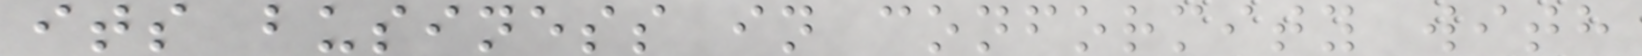its business in conformity with
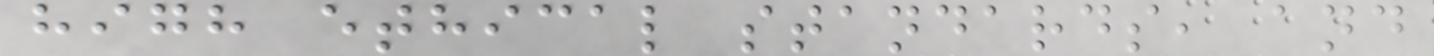high ethical standards, and
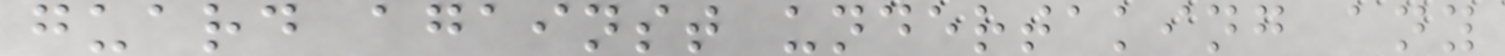guard against undertaking any
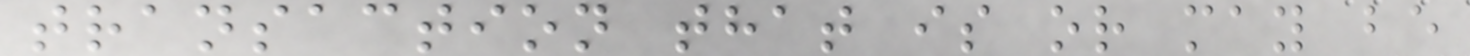transaction that is or may be
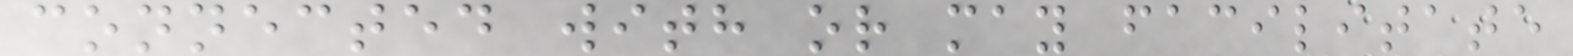connected with or may facilitate
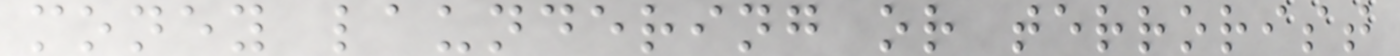money laundering or terrorist
